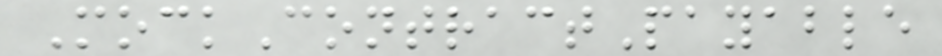MockContractPayable
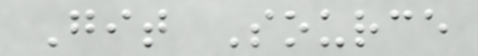Git Source
